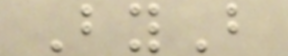ByB
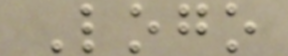Logo
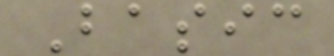Basic
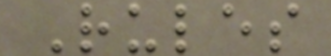Rules
